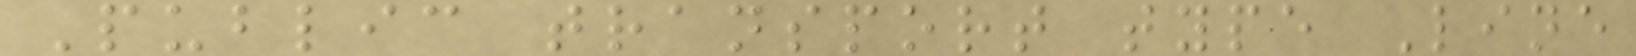Public transport type Line
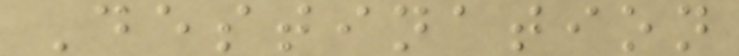Destination
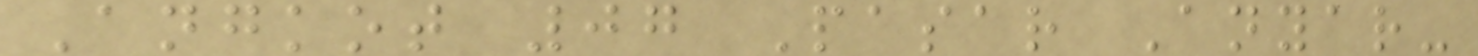Angkot 07 Pasar Anyar-
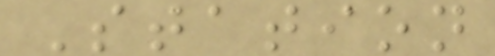Station
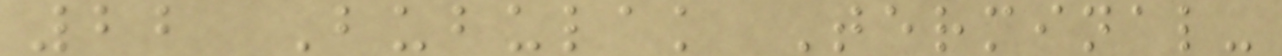22 Bubulak Terminal-
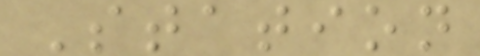Station
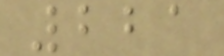221
